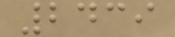2439
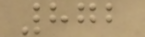872
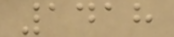1418
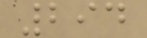294
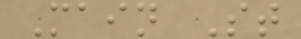Main St
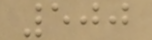500
